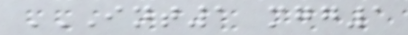INT1 MGG1
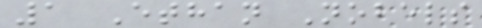1 Ethan Nobels
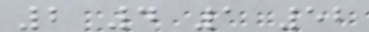2 4 1 52
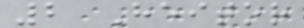2 Heitor
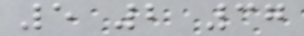5 2 37
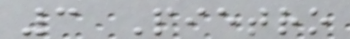3 Pietro
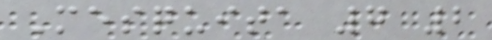Mesquita 7 2
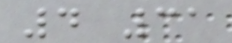4 31
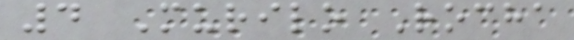4 Murilo Rocha
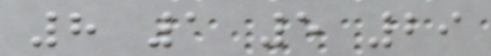8 1 5 29
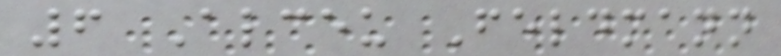6 Alceu Feldmann
